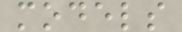models
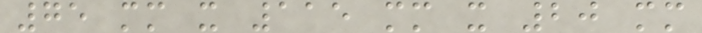75 mm x 115 mm x 20 mm
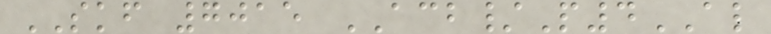SKF 7015 ACB/P4AL
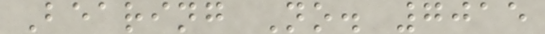Bearing No. 7015
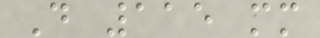D 115 mm
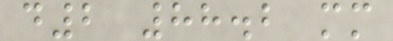d2 88.2 mm
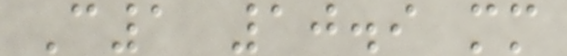C1 10.9 mm
